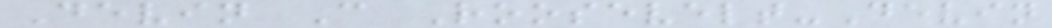Devin C Roosevelt-Devin
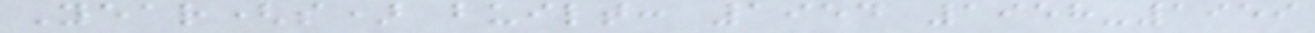Year(s) built: 1954 1958-1959
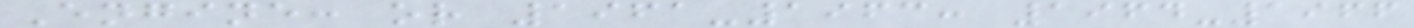Engine: or 1961-1963: 1964-1966
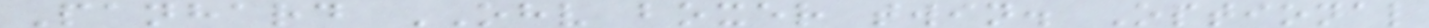Panhard OHV boxer twin. Optional
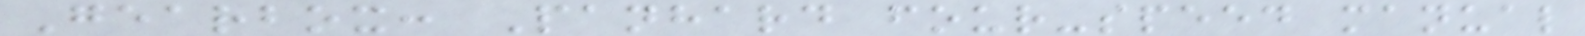Gearbox: Panhard four-speed manual
